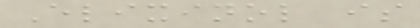Elixinol is
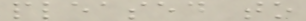pleased to
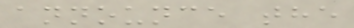announce the
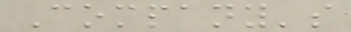Company's
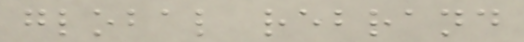global rebrand
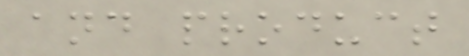and product
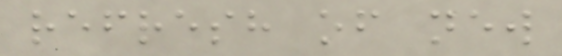refresh of new
